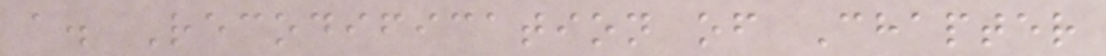a. Recodification of Chapter
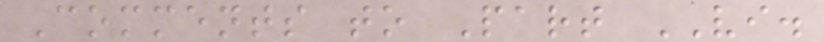Comments to Part VI.
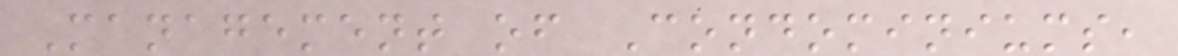Management of Condominiums,
